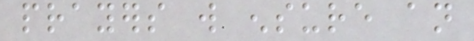prayers will ensure an
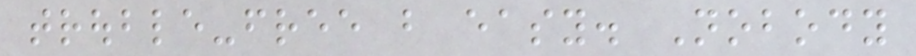trouble-free but easy. Nobody
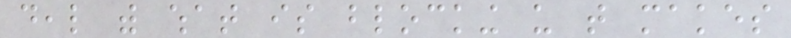deal with what is blocking us that makes
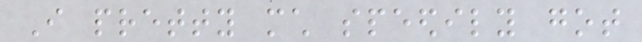I pretty much speedily got
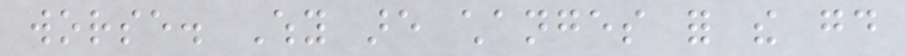worse. Why are changes for the good
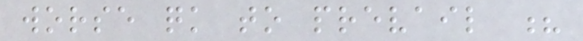worse quick to prevail ?
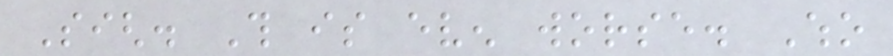Sigh. This is even worse. Who
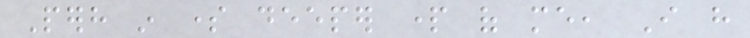Perhaps in some deeper part of me, I have
